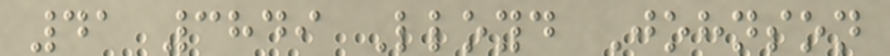41 3849 Lloyd Johnson
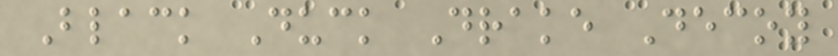Black Duck Drake Decoy
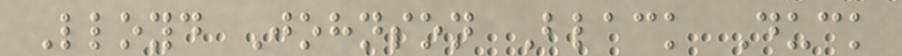Lloyd Johnson Black Duck
